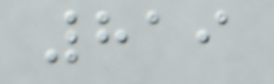819
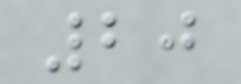20
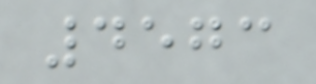4573
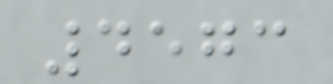4573
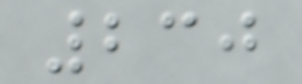230
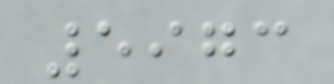5973
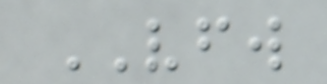VFW
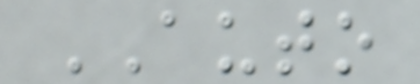AUTO
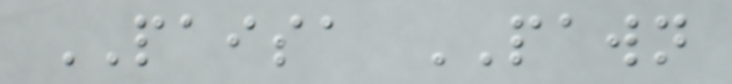PAISA PAWN
